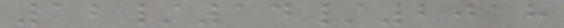12/14/2018
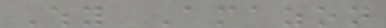Why Amazon
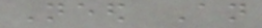Need An
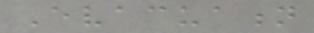Evacuation
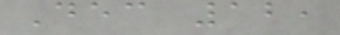Dec 12,
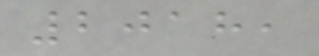2018,
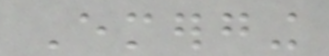Emerging
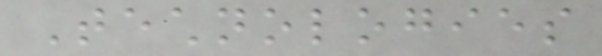Technologies
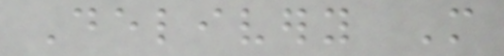Delivery More
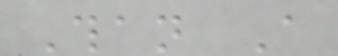Than A
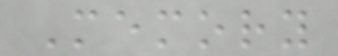Memory
